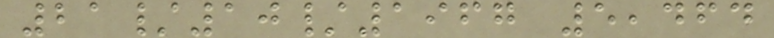21/10/1967 5,464
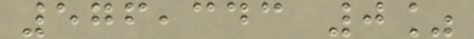576,343 0%
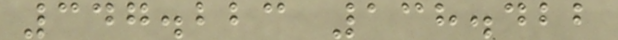347.223 138.422
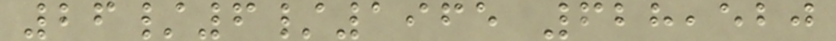26/6/1965 628,520
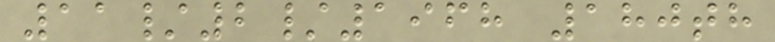11/2/1968 180th
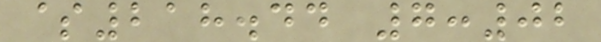$218.44 7:02
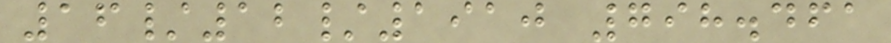16/12/1910 798.461
